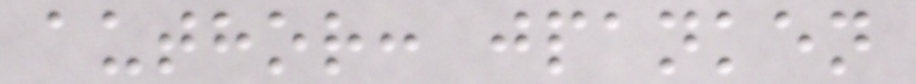author: jpanken
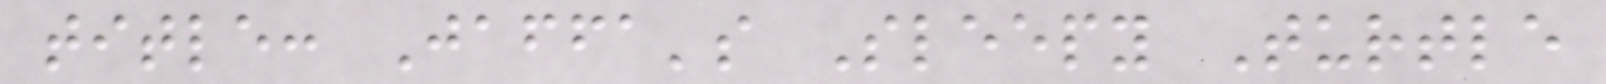title: Jaffa's Sleepy Turtle
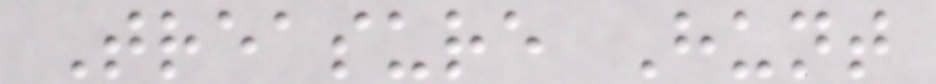Treasure Hunt
